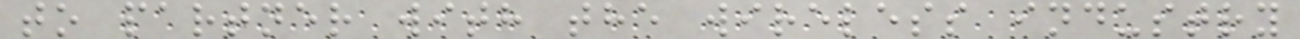to partner with the wireless industry
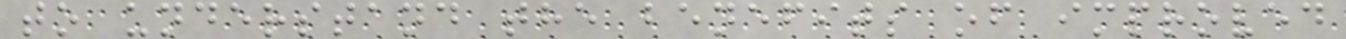to understand the benefits of improved
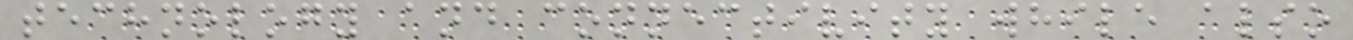technology and connectivity while also
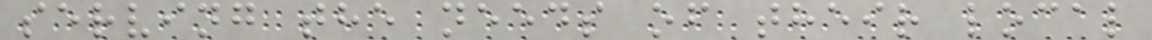serving the needs of their local
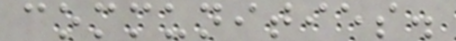communities.
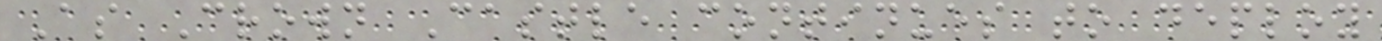As Crown Castle continues to deploy
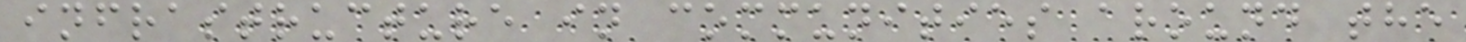infrastructure in communities around the
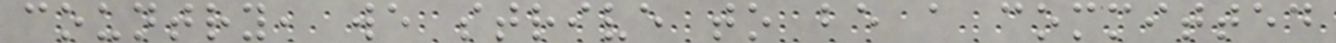country, we strive to be a committed
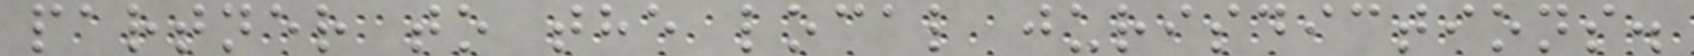partner to the local jurisdictions.
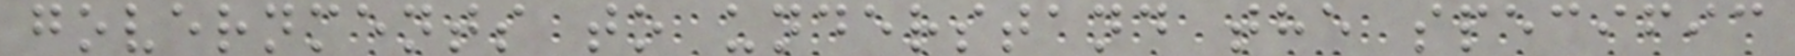governments to understand the specific
